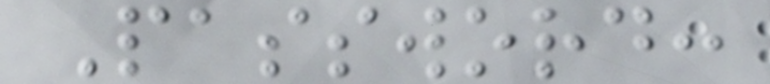Password:
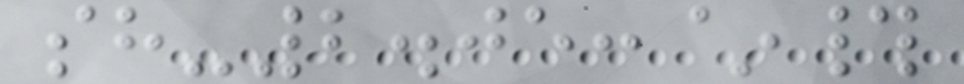sh-2.05:~#
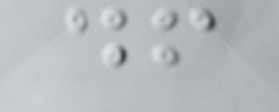df
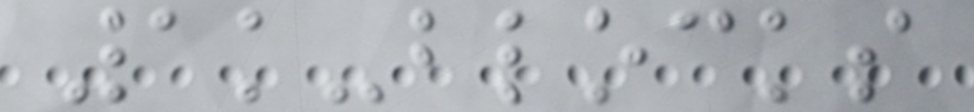1k-blocks
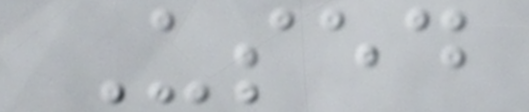Used
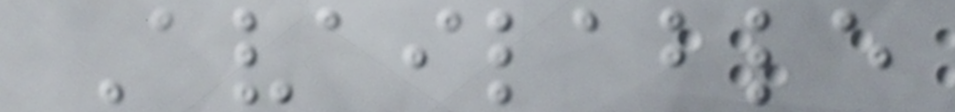Available
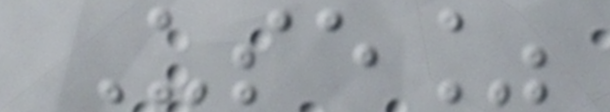Use%
